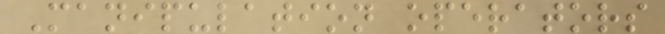Manipulation operators
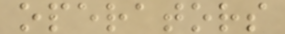operators
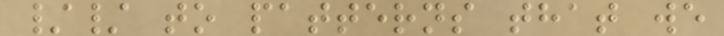// to patterns that we
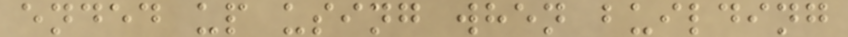ended up using when building
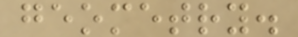geometry.
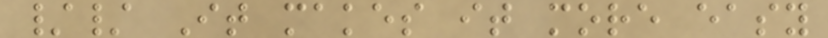// It makes it more easy
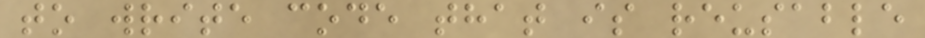to write code that is reusable
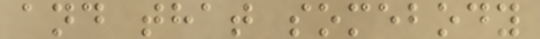and that somebody
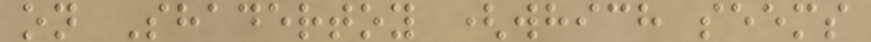on Shadertoy (which seems
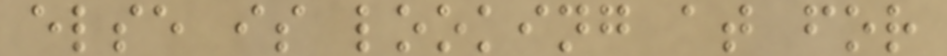else is looking at for
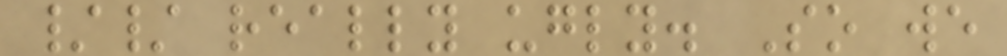// really ugly. So we
